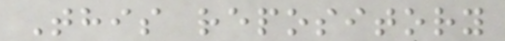This repository
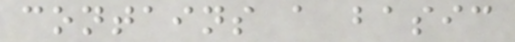contains a basic
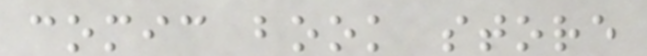comic book store
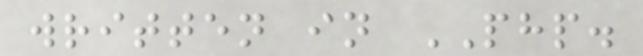written in PHP.
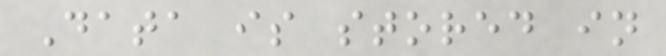Data is stored in
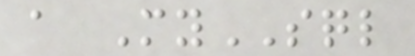a MySQL
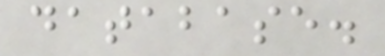database.
